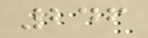246
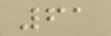61
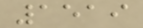1519
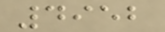4952
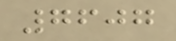7607
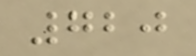720
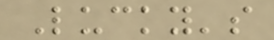Lucky's
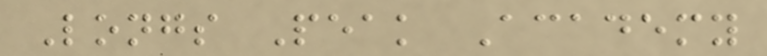Longs Peak Academy
